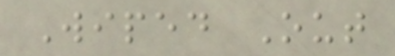Wiped Out
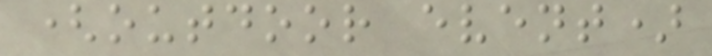(outdoor event)
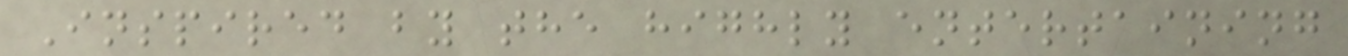Inspired by the highly entertaining
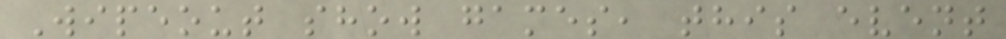Wipeout show games, this event
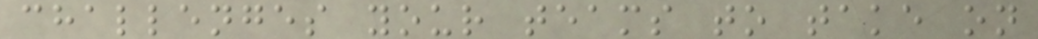challenges your teams to take on
